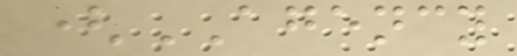(AGENCY
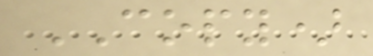COPY)
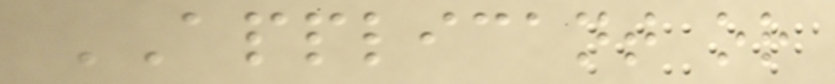APPLICANT or
